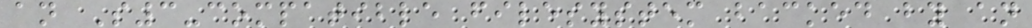an S3-compatible filesystem backed by an
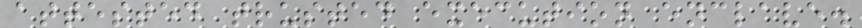attested trusted execution enclave.
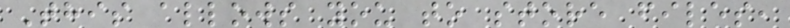This allows you to store files,
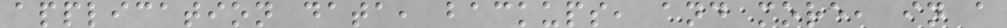application data, backups, and more, in a
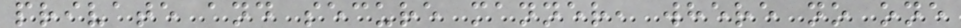private and secure manner, where no one
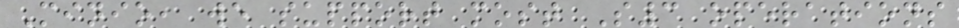Minio, we support most S3 operations
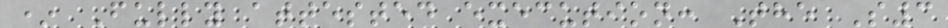* Fully attested execution: The S3
